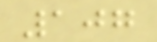107
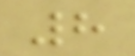8
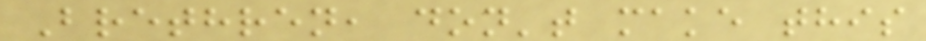Brethren, don't make this
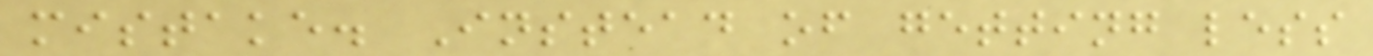mistake. Instead of getting less
